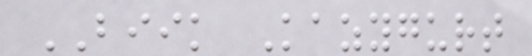BIIK Kazygurt
